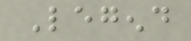Legend
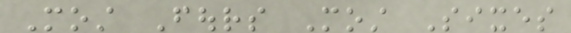Most Fours Most Sixes
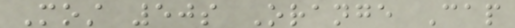Most 50s Orange Cap
